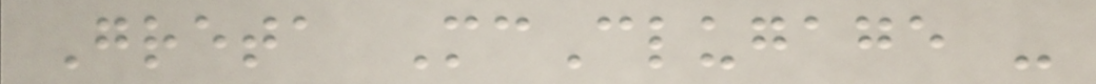Greta McClugage -
